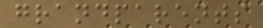grandparents
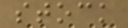stock
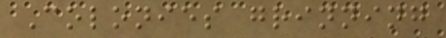Colonies grinning
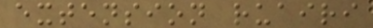extension ruairi
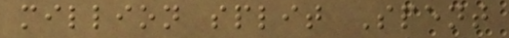million split Spent
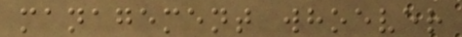management whoever
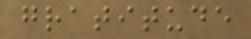gratitude
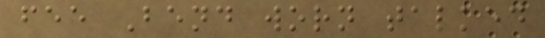fee Bend worn talked
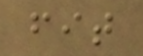fit
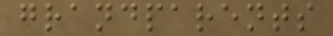grandparents
